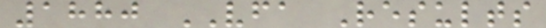1880 VFA Results
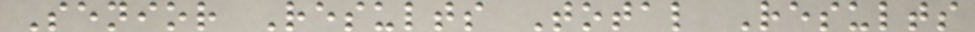Senior Results Total Results
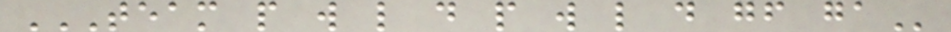TEAM P W L D P W L D GF GA
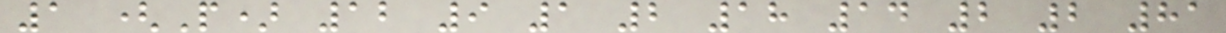1 (P) 12 9 1 2 18 14 2 2 81
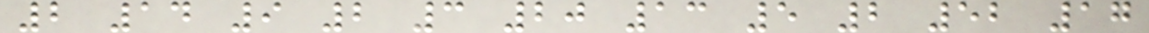2 14 9 2 3 20 13 5 2 52 17
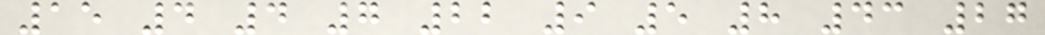15 4 4 7 22 9 5 8 43 27
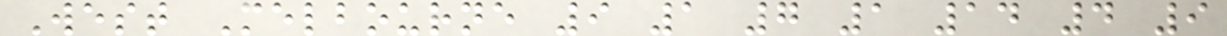West Melbourne 9 1 7 1 14 4 9
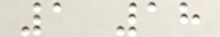1 18
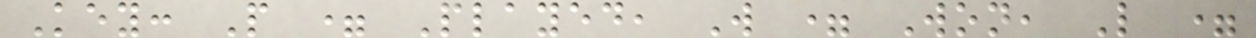Key: P = Played, W = Won, L =
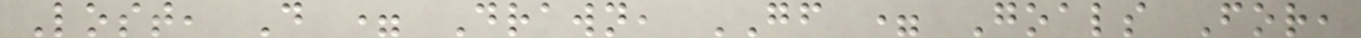Lost, D = Drawn, GF = Goals For,
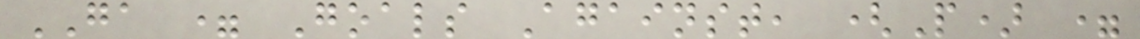GA = Goals Against, (P) =
